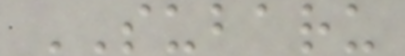SUBARU
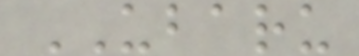UBARU
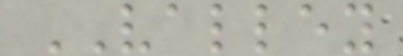VALLEY
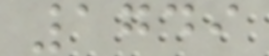1749
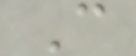C
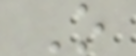O
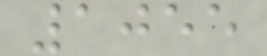1055
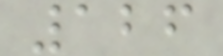126
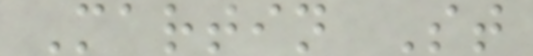Martin St
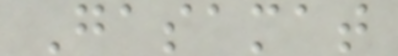Gasamat
